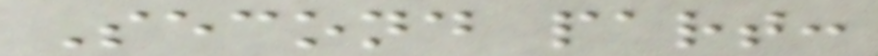Second part:
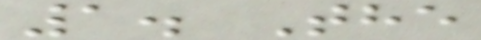1. The
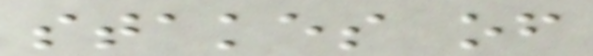stakes of
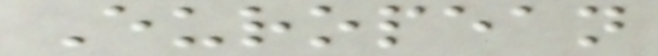European
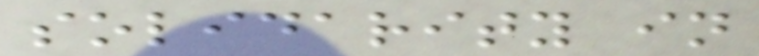solidarity in
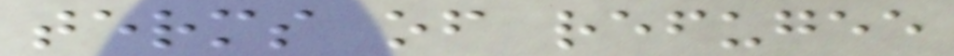terms of refugee
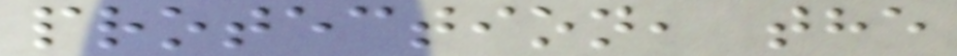protection, the
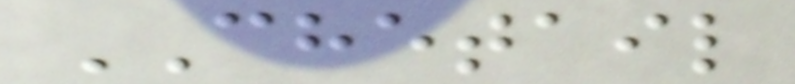CHETAIL
